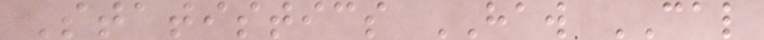Statistics HAW CAL
